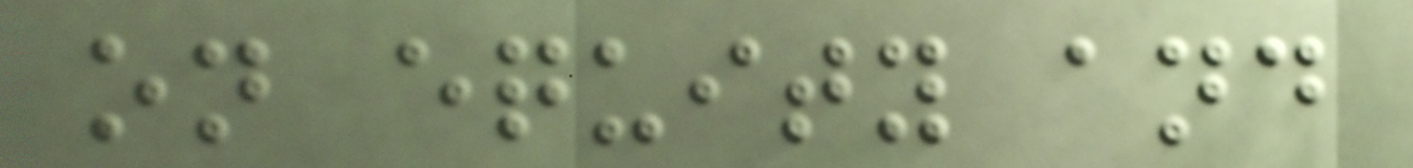on equity and
